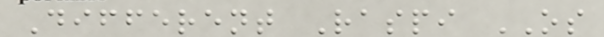Different Raspi OS
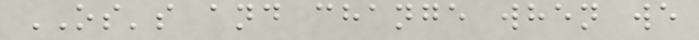OS's and change when we
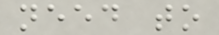need to
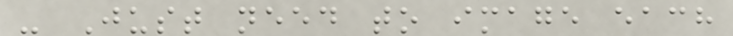- Just need to image each
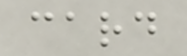card
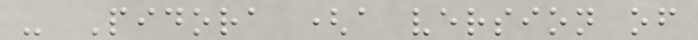- Pidora (a version of
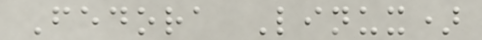Fedora Linux)
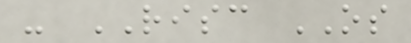- RISC OS
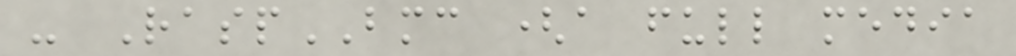- RaspBMC (a full media
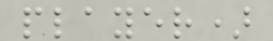player)
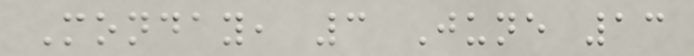Monday, 3 June 13
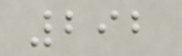292
